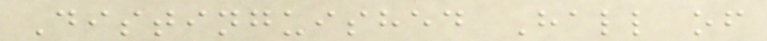Distinguished Hall of
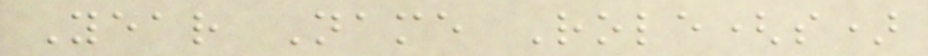Year Name Role(s)
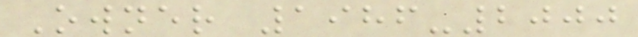Owner 1986-2000
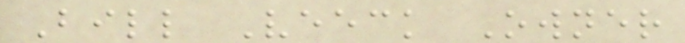Bill Veeck Owner
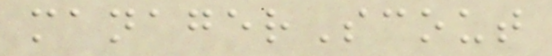managerScout
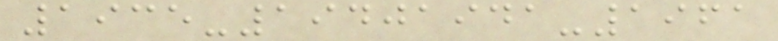1935-19401941-1961
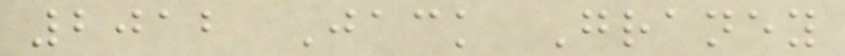2012 Jack Graney
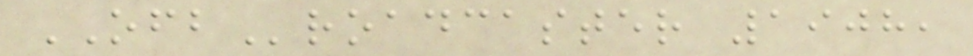OFBroadcaster 1908,
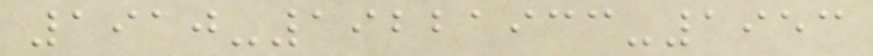1910-19221933-1953
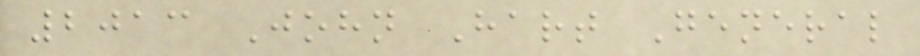2013 John Hart General
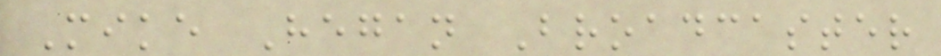Mike Hegan Broadcaster
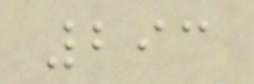293
